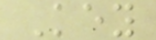Key
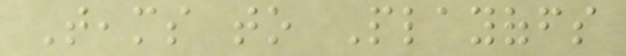Teams to Playoffs
